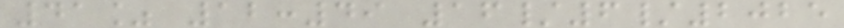41% 12:49 16/6/2025
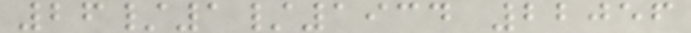26/1/1934 22056
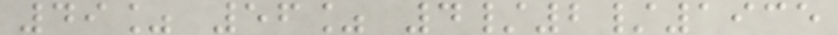49% 56% 4/2/1935
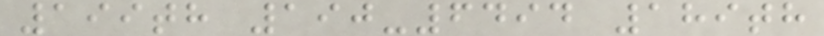199th 190-6494 189th
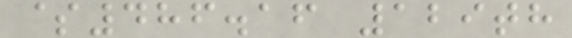$486.16 129th
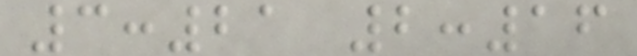3:21 2:16
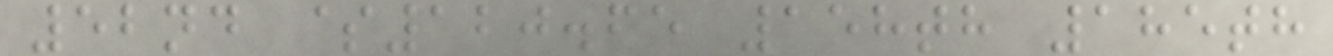52nd $120.65 158th 185th
